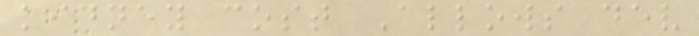kidney cost Allows dev
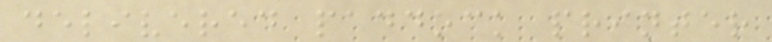delivered paddock printer
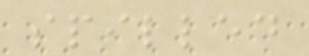spilled
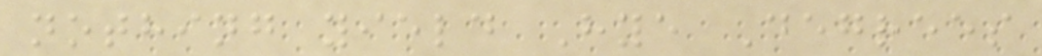nothing yield Hye Degrees
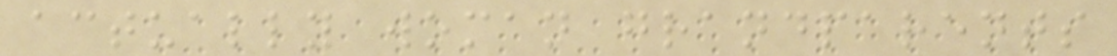actually woman grandparents
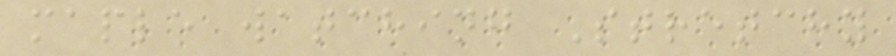maple watching Stretchy
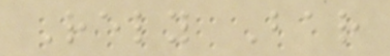Rely Bar
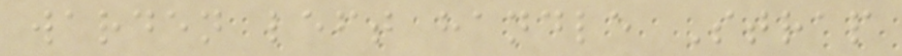warden left handle Strap
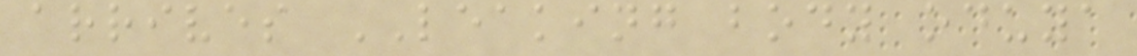arrives LEAKING body oduya
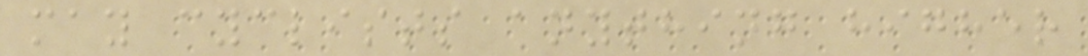may cyclists anything higher
